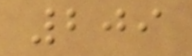209
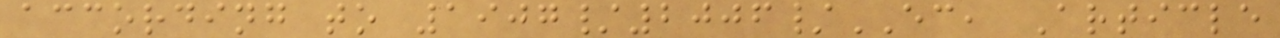according to 1907/2006/EC, Article
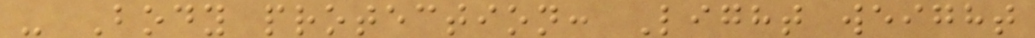- Body protection: Light weight
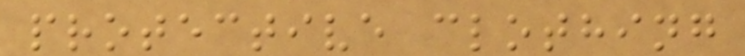protective clothing
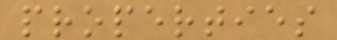properties
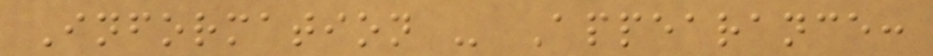Information - Appearance:
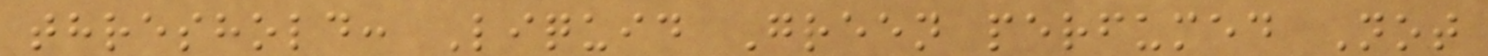threshold: Liquid Green perfumed Not
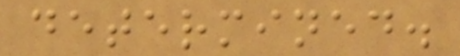determined.
